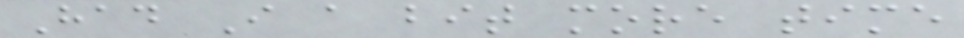Had I a bit more time
